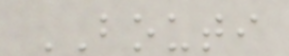BOUTI
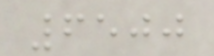6500
